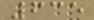635
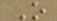O
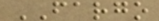FARGO
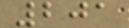201
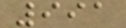991
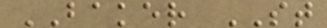BAKER ST
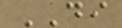DI
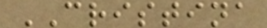CRISTINA
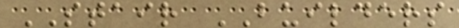STAIR BUILDERS
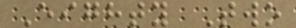Eighty Two
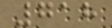718
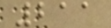211
